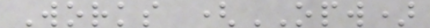Works (OPW)
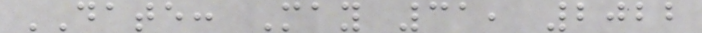DATE: May 31, 2022
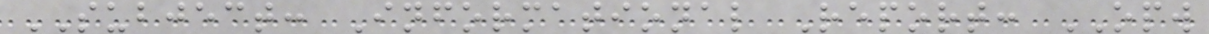SUBJECT: Informational Report: OPW
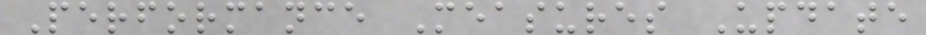Performance Measures Update
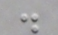.
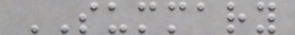SUMMARY
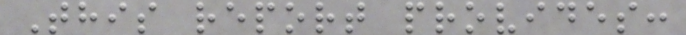This report provides:
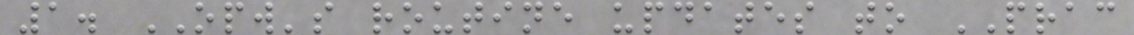1. OPW's routine updates to PRAC
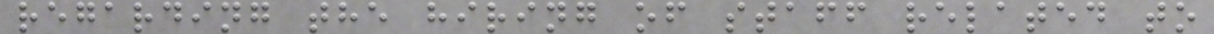regarding the hiring of staff related to
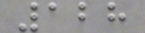128
